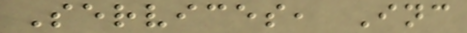Services, Inc
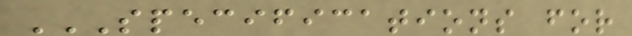SPECIFICATIONS FOR
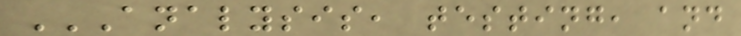ANALYSIS, TESTING, AND
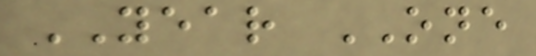YEAR ONE
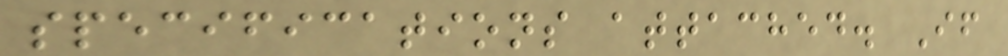specifications attached. If
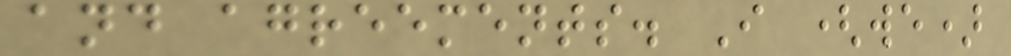and agreements. I (we)
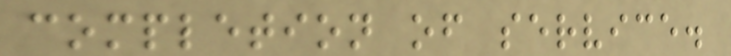completion of service.
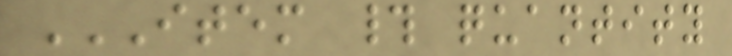ITEM # QUANTITY
